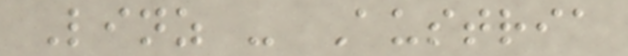Linz - Austria
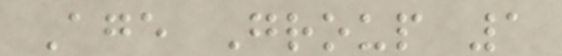Age Group 1
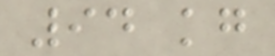94 kg
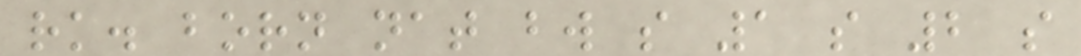rk. born nat bw s 1 s 2 s
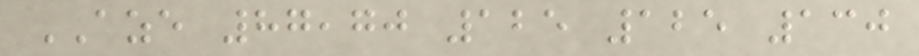AZE 87,70 125 125 130
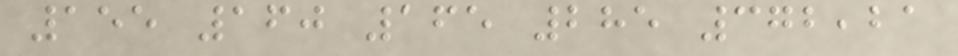155 160 165 285 372,21
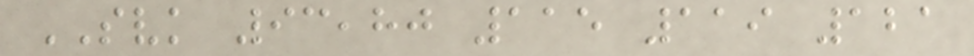SVK 93,80 115 119 121
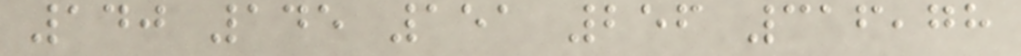140 145 151 256 316,78
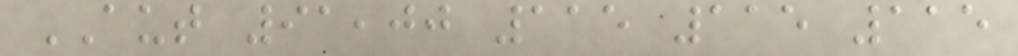AUT 91,00 115 115 115
